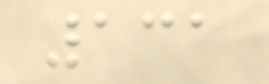131
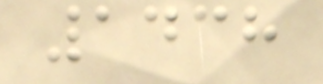1438
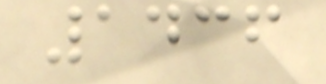1436
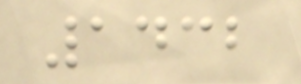1432
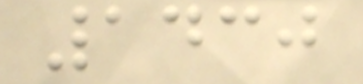1430
